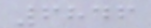6846
